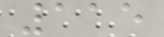115
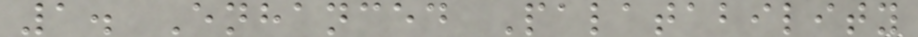1. Enhanced Palatability
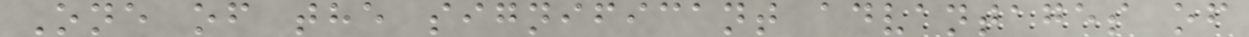One of the significant advantages of
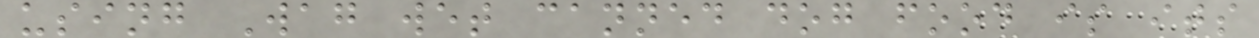using Wag wet canned dog food is its
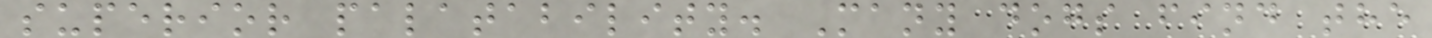superior palatability. Many dogs find the
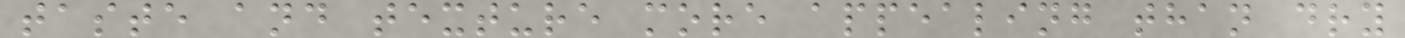taste and texture more appealing than dry
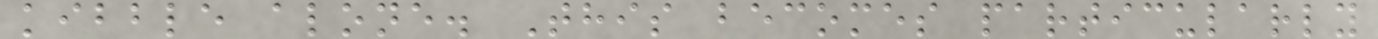kibble alone. This becomes particularly
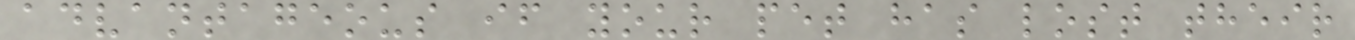advantageous if your pet has lost their
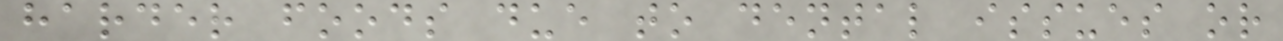harder foods due to dental issues or
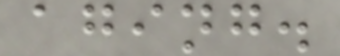aging.
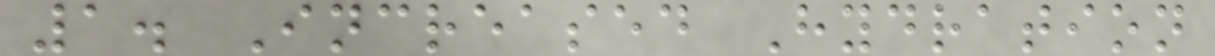1. Increased Hydration
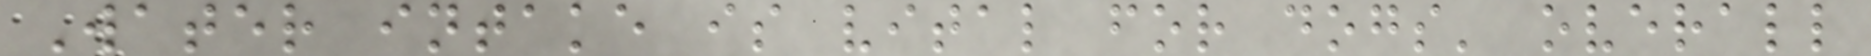Water intake is vital for dogs' overall
